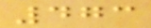473
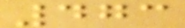473
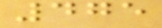475
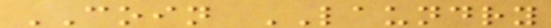COIN LAUNDRY
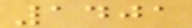1401
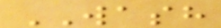WASH
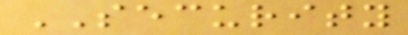SECURITY
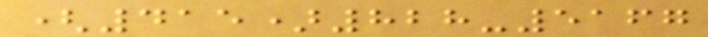(415)828-5167
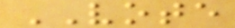VOTE
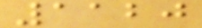1120
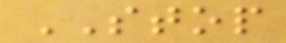STOP
